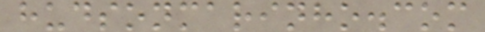hudsonmarinho.com
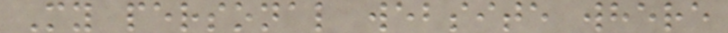My personal website where
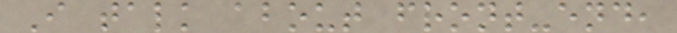I talk about front-end,
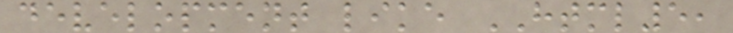development like HTML5,
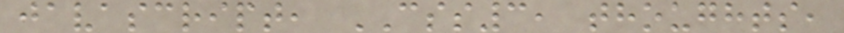javascript, CSS3, thoughts,
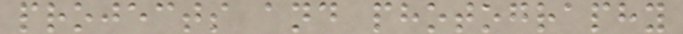projects and photography
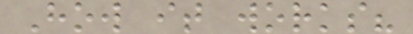How it works?
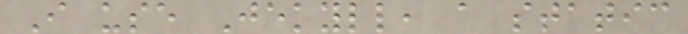I use Jekyll, a static
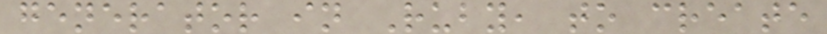generator in Ruby, to create
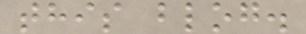this blog.
